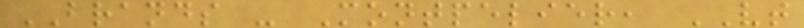BRANDS - Montpelier, VT
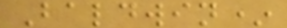Baldwin*
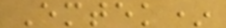Emtek*
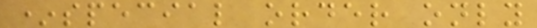*special order only
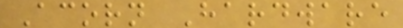Acorn Hardware
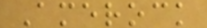Amerock
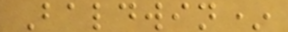Baldwin*
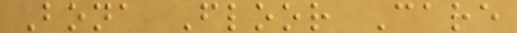Bona Floor Care
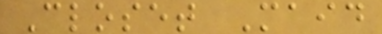Closet Maid
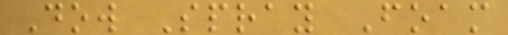Dow Spray Foam
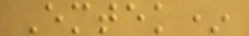Emtek*
